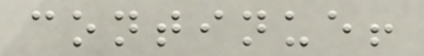continue!
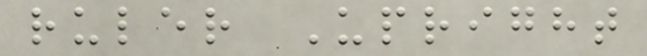ruler Upright
